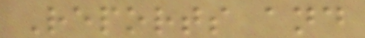Reports and
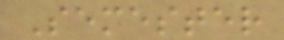Semester
